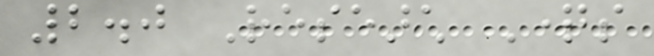2.0 Research Questions
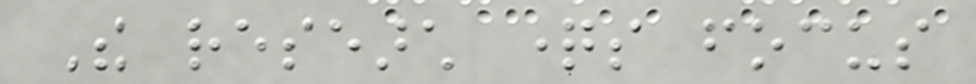The research questions focus
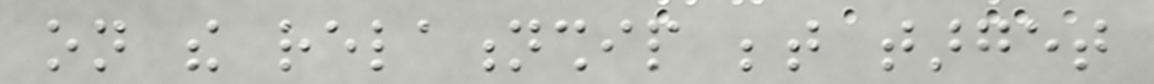on the relationship between target
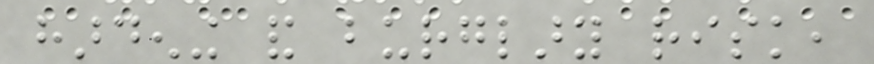hardening and burglary risk,
